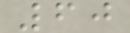60
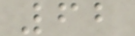62
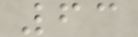63
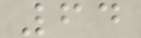64
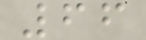66
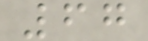67
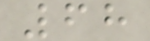68
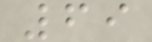69
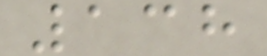138
